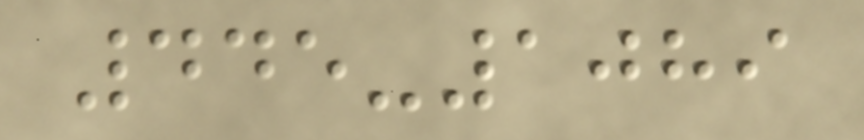445-1089
